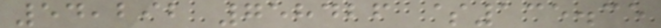54,292 758426 $135.35
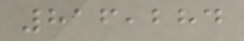816,284
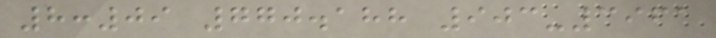8:09 770.188 903-3961
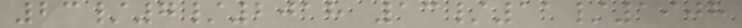23/7/2018 13/11/1908
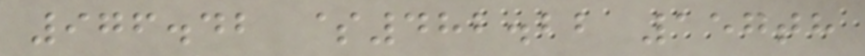976.42 $482.22 157th
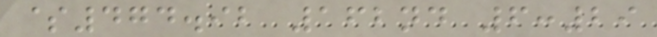$474.92 162nd 6:29
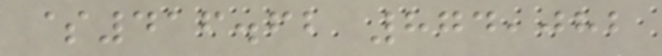$416.62 874,082
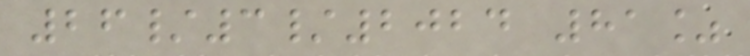26/3/2024 81%
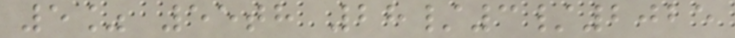5% 55th 28/3/2025
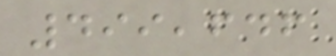499,646
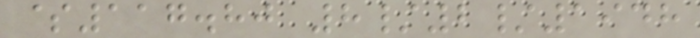$117.80 8/2/1948
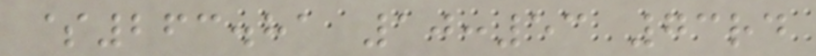$263.81 10:53 73rd
